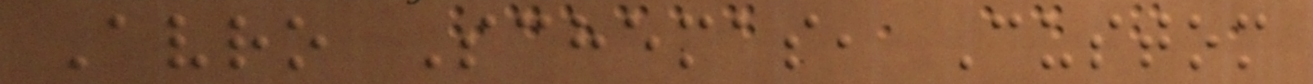Avro Schemas, Custom
